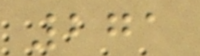271
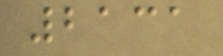2131
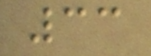33
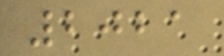2021
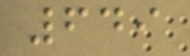649
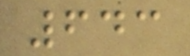643
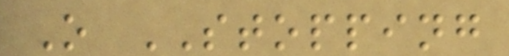O STOPPING
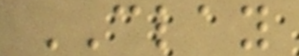CLAY
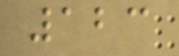123
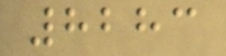8283
